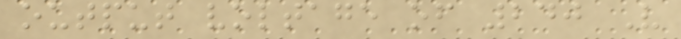output voltage of 240 V
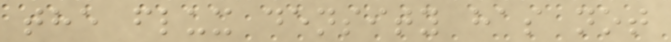the flux density has not
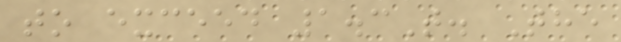to exceed 1.3T. The
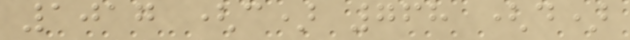1017 (c) 768 (d)
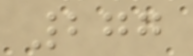277
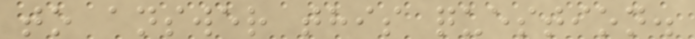to answer this question.
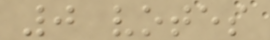0 votes
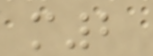m2
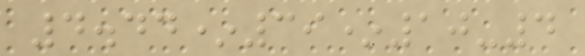4.44*39*10-4
